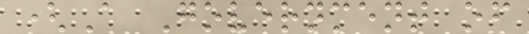(A Government of
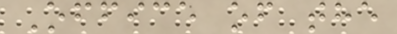Office of the
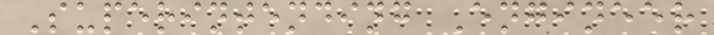Superintending Engineer
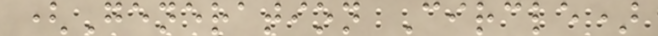(Generation Circle)
